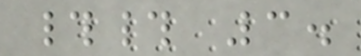## 3.
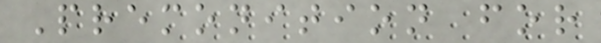Premonition for
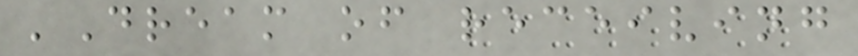'Dream of receiving
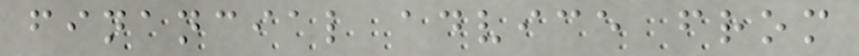financial advice from
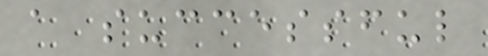a successful
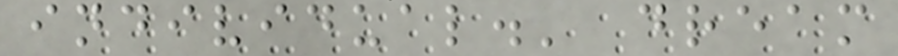individual.' dream
